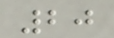20
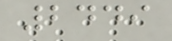2449
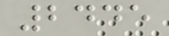2445
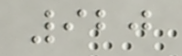920
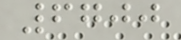6700
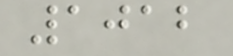1012
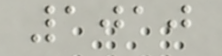1010
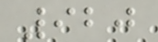920
